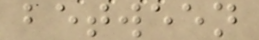between
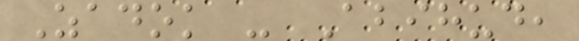Zadok - Abihud,
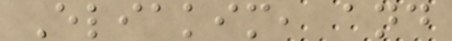Eliakim, and
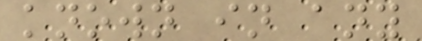known in any
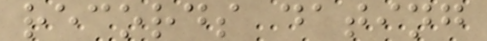records dating
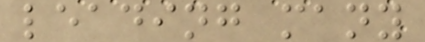leading many
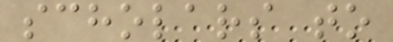scholars to
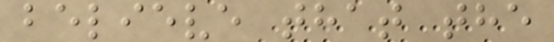believe that the
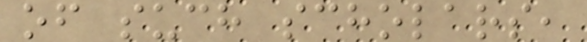of such scholars,
